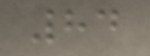84
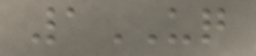1UQ
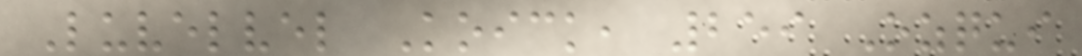Luvelvel Koick, 259 Ozqui
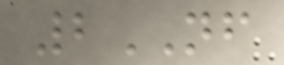2NF
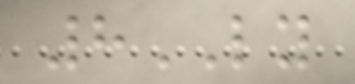8LY
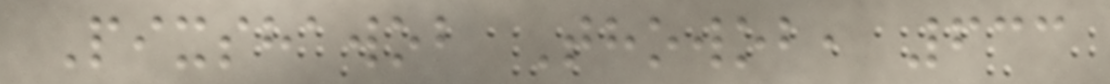Pixshawob Thowob, 633
